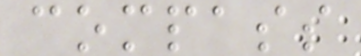compass
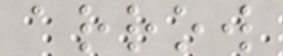arrow
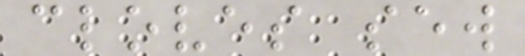cloves sew
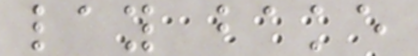lay bake
